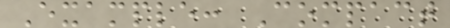Example: Compact
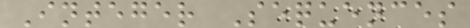Integer Sequences
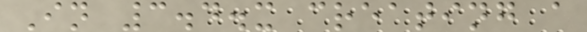In 3.4.x creating a
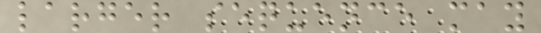larger sequence may
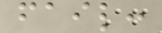fail:
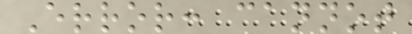Error: cannot
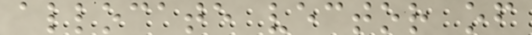allocate vector of
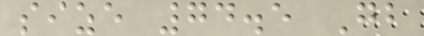size 74.5 Gb
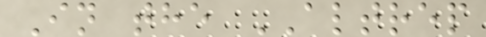In the ALTREP
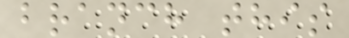branch this
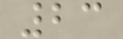23
